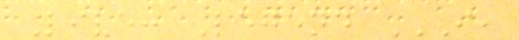Live: Legend I,
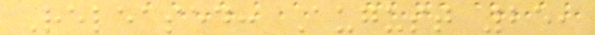Released: August 25,
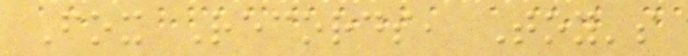Fox Records, Toy's
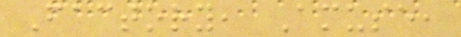Factory, Amuse,
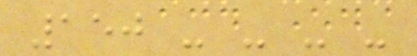150 - - - -
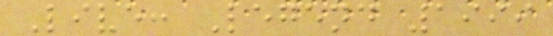Live: Legend 1999
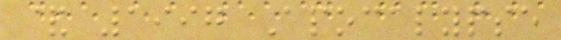& 1997 Apocalypse
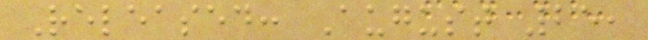Released: August 25,
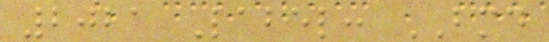2021 Label: BMD
